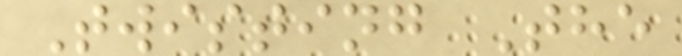Twisting The
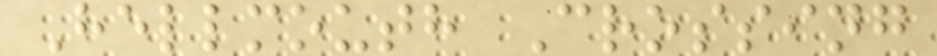Hellmouth Crossing
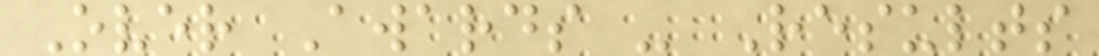Over Awards - Results
